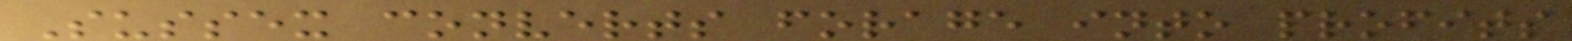Sussex converts forage into profits
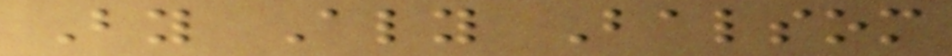By Aly Balsom
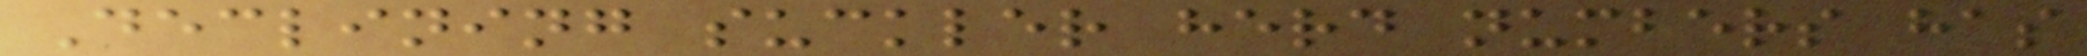Declining suckler herd numbers has
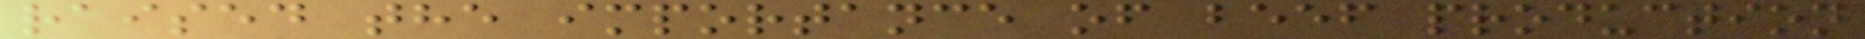raised the importance of beef production
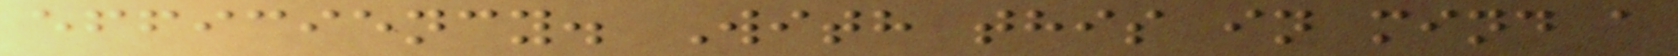efficiency. With this in mind a
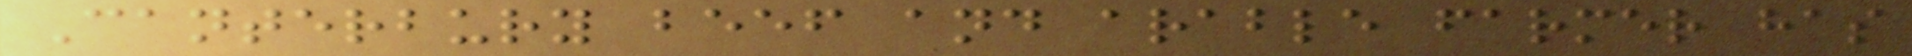Canterbury beef and arable farmer has
